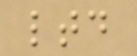ltd
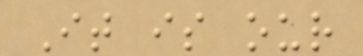It is our
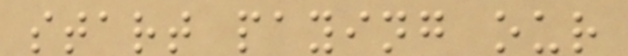start paying our
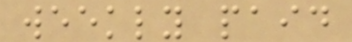weekly paid
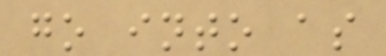go into as
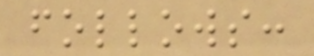follows:
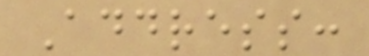Address:
